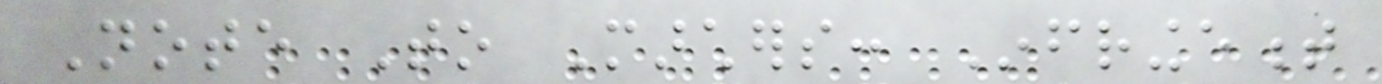Note To Marchers: Infringement
